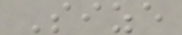Size
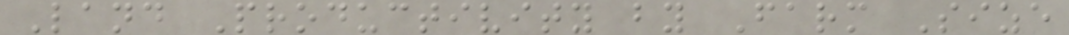Land Productivity by Farm Size
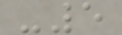-5
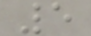5
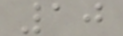10
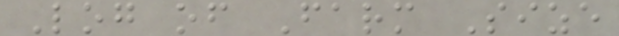Log of Farm Size
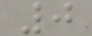0
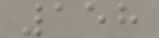158
